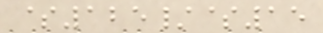$125/$15
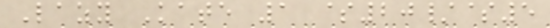Lazy Kate 1 $20/$5
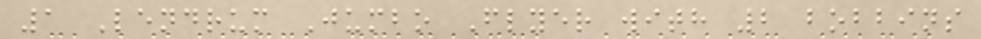1 Lendrum Jumbo Flyer with 2 bobbins
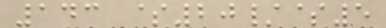143 $20/$5
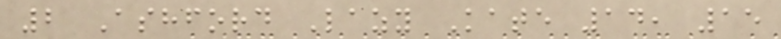2 Ashford Lazy Kate 14, 15
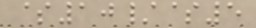$10/$5
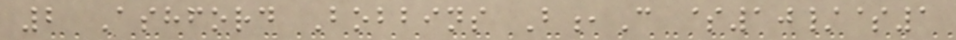2 Ashford Bobbins B,C $10/$1
